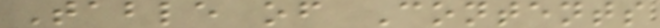Table of Contents
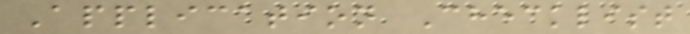Application Checklist
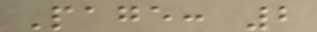Page: 2
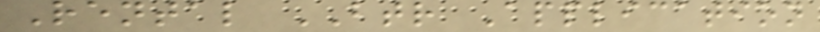Rental BTR Application
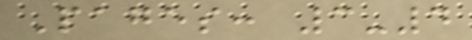Pages: 3-4
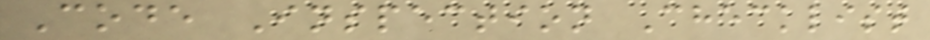Code Inspection Checklist
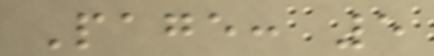Page: 5
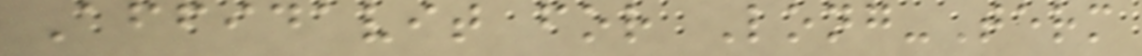Affidavit for Long-Term
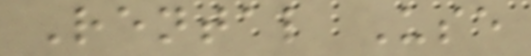Rental Use
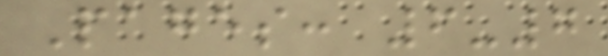Pages: 6-7
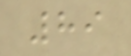89
